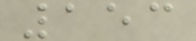153
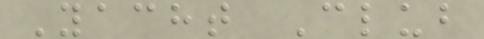Yacht Club
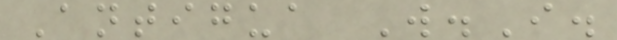Antigua W.I.
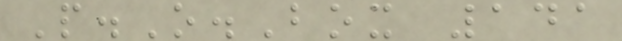P.O.Box 141
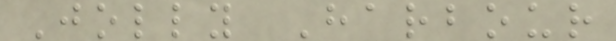Jolly Harbour
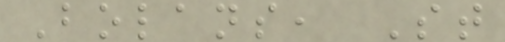Bolans, St
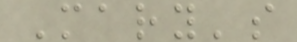Mary's
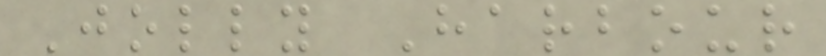Jolly Harbour
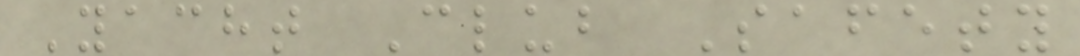Yacht Club Safety
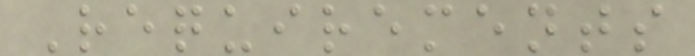Requirements
